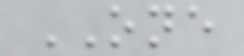ONE
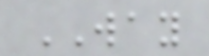WAY
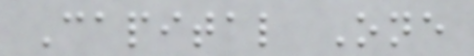Capital One
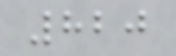820
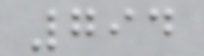794
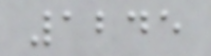1245
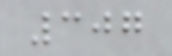307
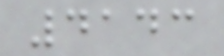4143
